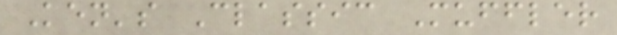Ken's Classic Muffler
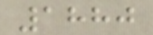1880
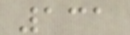131
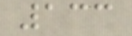133
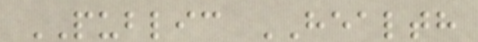PUBLIC HEALTH
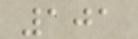101
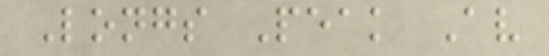Longs Peak Av
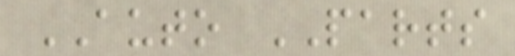AUTO PARTS
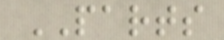PARTS
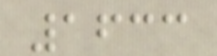1633
